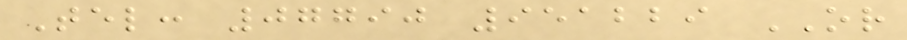Tel: 07790 951229 OR
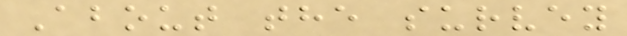About the survey
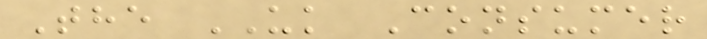The UK Consumer
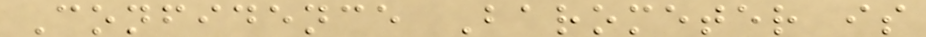Confidence Barometer is
